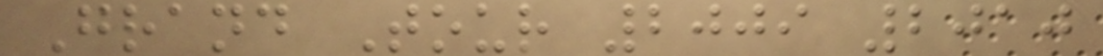Grand Tour 2009 2010
